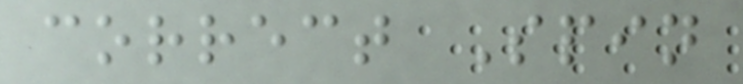correct Spin
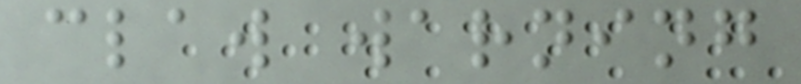claw warning
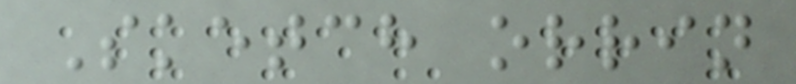Sketch orrin
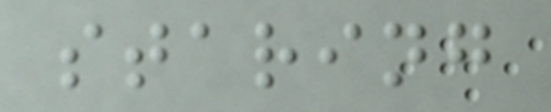staring
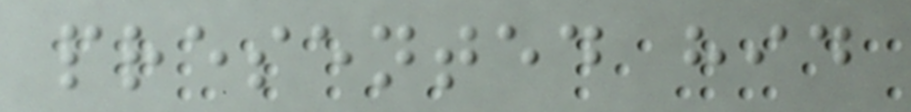presented hid
